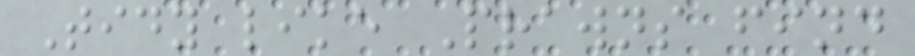Tidy like Prawns find
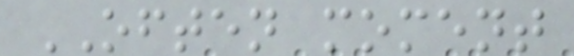OFTEN moment
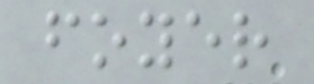foyer
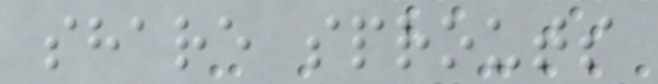share sprouts
